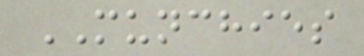MUNCHIES
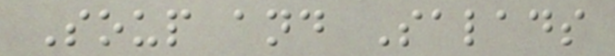Soup and Salads
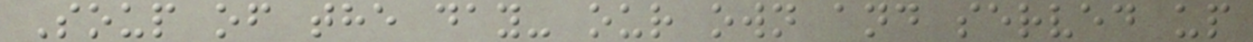Soup of the day- our own and served up
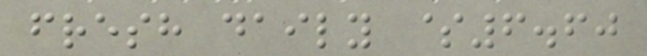fresh daily $6.60
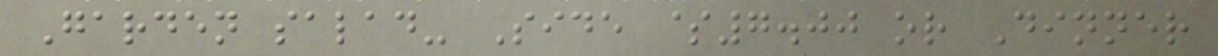Garden salad- Side $7.00 or Dinner
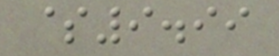$9.99
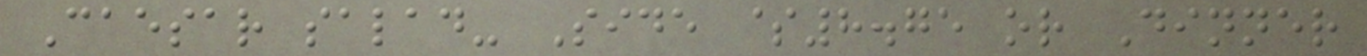Caesar salad- Side $8.75 or Dinner
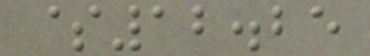$12.25
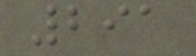291
